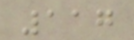117
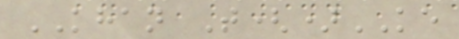KHAN T()KE
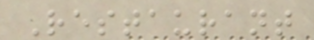Restaurant
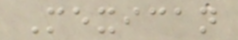Mexican
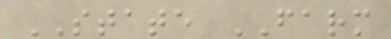STATE FARM
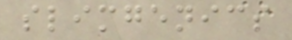slimgenics
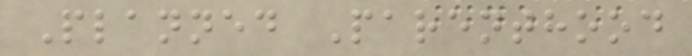Planned Parenthood
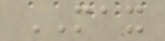MAX
